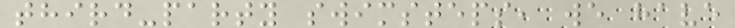third-party swimsteps, we have
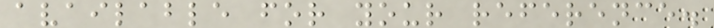available for your reference.
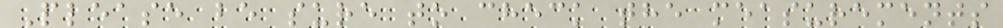Please be sure to check the measurements
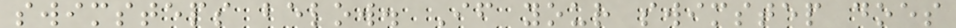swimsteps below. If your swimstep does
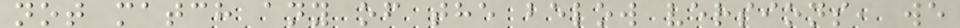not match any of the below versions, we
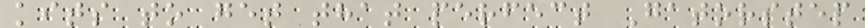kits to get that perfect Gatorstep
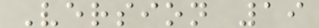Version 19
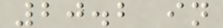20.2 in
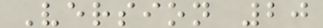Version 20
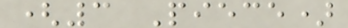(3 Piece)
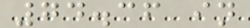74.36 in
